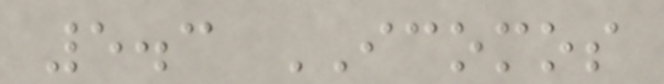5.3 ICOMOS
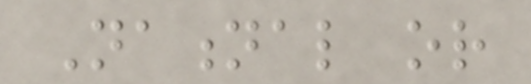National or
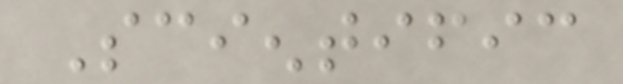Scientific
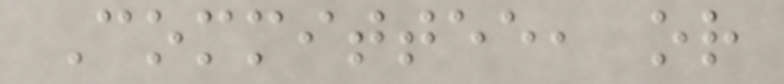Committee, or
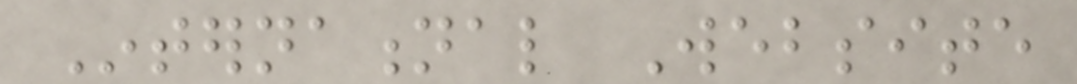International Website
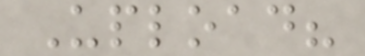Upload?
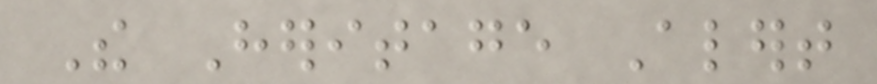The Heritage Alert
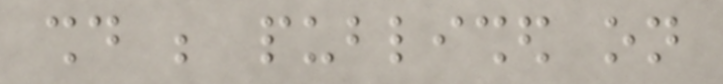should be published on
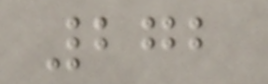272
